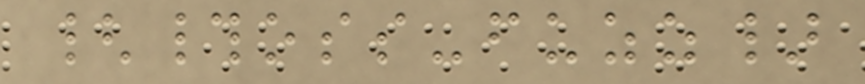{#oss-fuzz}
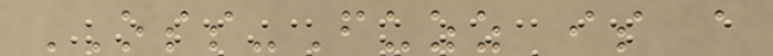OSS-Fuzz is a
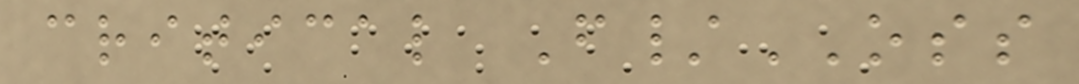critical F/OSS
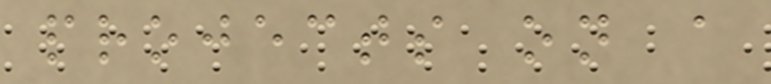projects on a
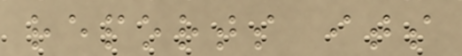reports its
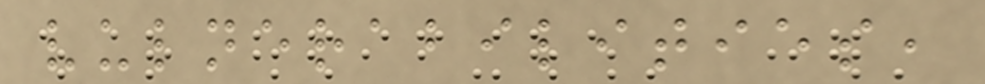vulnerabilities,
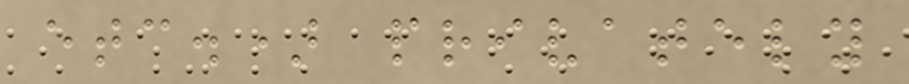etc.) privately
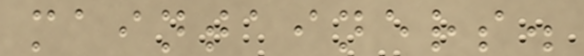maintainers.
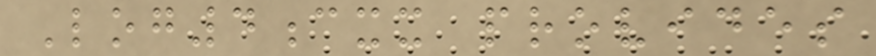Log4cxx provides
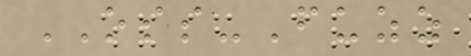OSS-Fuzz
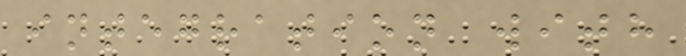integration with
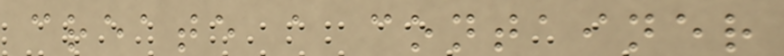create a container
